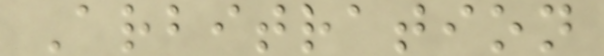Arbitration
